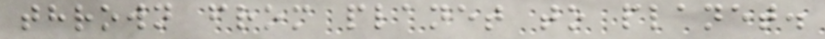thrown from planet to planet.
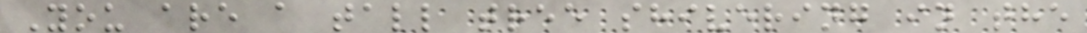You are a tall tree shivering in the
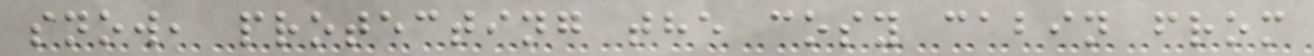snow, protecting the cosy cabin from
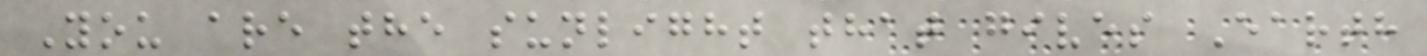You are the sunlight that gives Earth
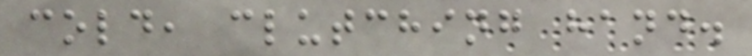cold, clutching hand.
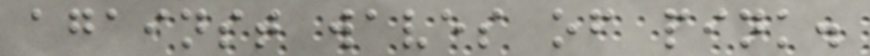against waves of pink.
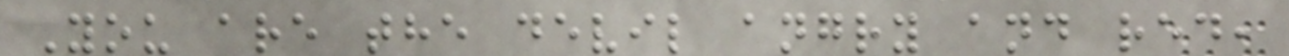You are the devil angry and red,
